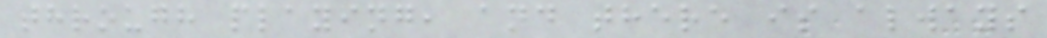through playing, and there is always
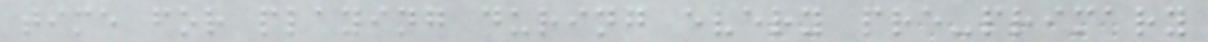time for playing during every pre-primary
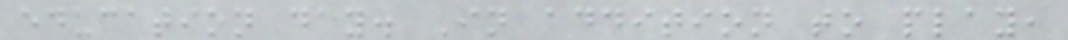education day. In addition to play,
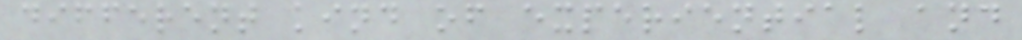different kind of experiential and
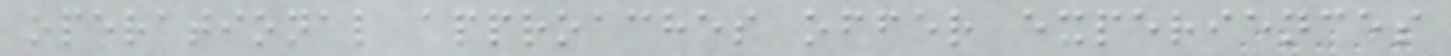operational approaches offer experiences
